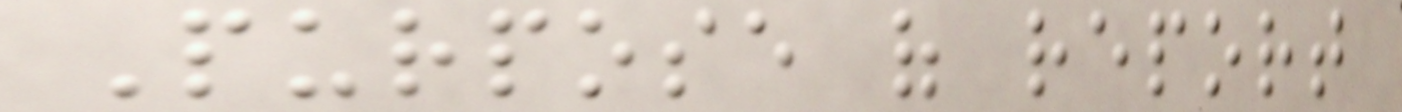Purpose of report
